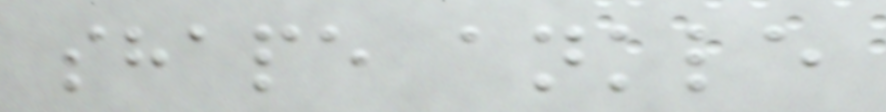shape ankle
